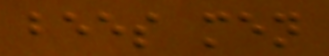bees men
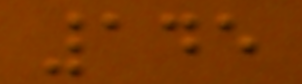145
